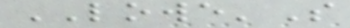LOWE'S
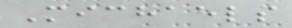Michaels
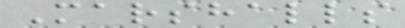Marshalls
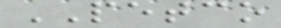PETCO
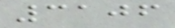3106
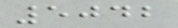5042
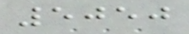5050
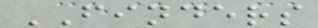FINDERS
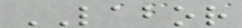LABOR
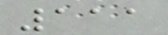111
